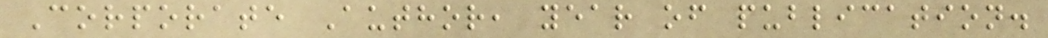Corporate Author, year of publication.
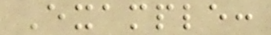Example:
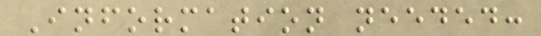Information needed:
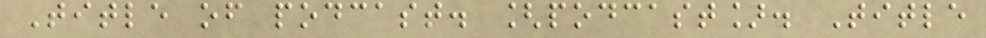Title of podcast. [podcast]. Title
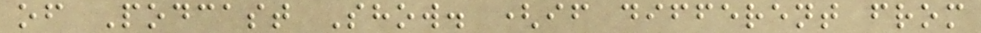of Podcast Show. (if different from
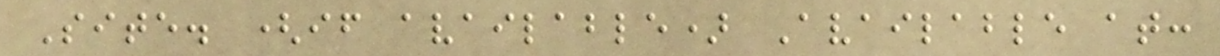Site. (if available) Available at:
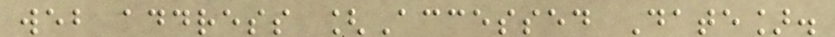web address [Accessed Date].
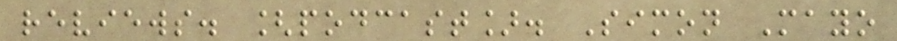reviews. [podcast]. Simon Mayo
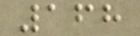168
